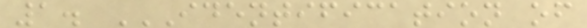1. IDENTIFICATION OF
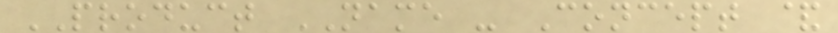PRODUCT NAME - Concept &
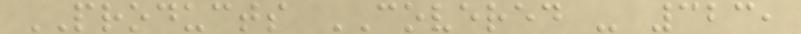PRODUCTS COVERED - 323,
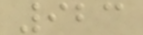923
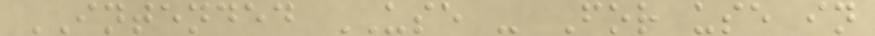INTENDED USE - For use in
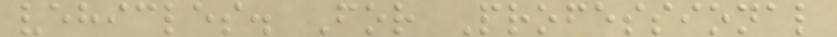vehicles. For Professional
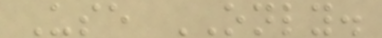Use ONLY.
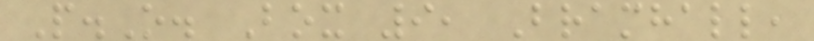P.O. Box 9, Bramhall,
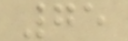75
